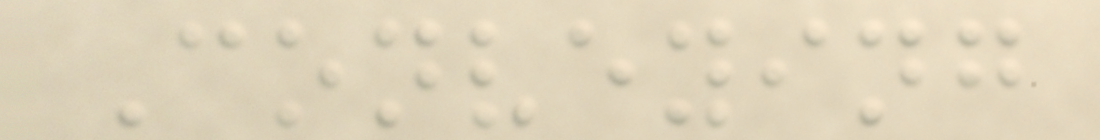Conveying
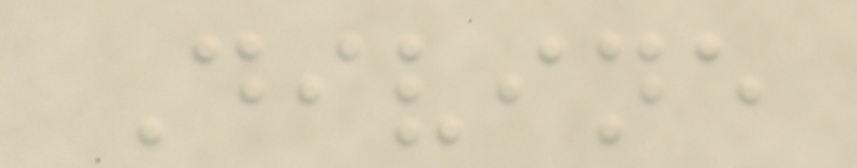Divine
